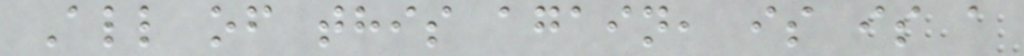All of this again, is is a
